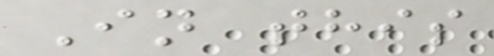In this
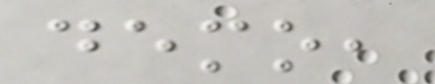demo,
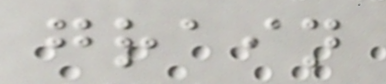grain
